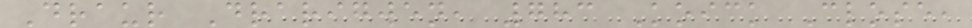Draur Drarigwen, 783 Koick Close,
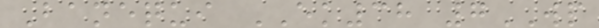Banequi EK38 7WP
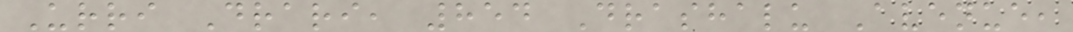Urri Drari, 854 Drashalu Avenue,
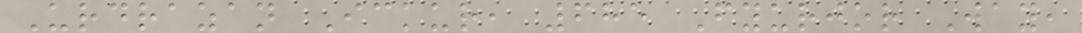Urdrazan Ickur, 685 Fyurjor Way,
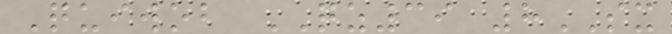Quiwob QZ39 8SX
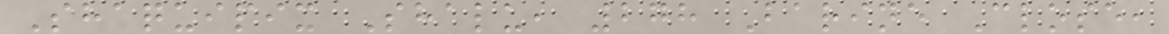Shaquipix Shalu, 278 Barine Close,
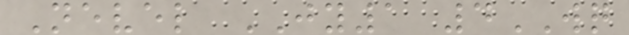Nevel JY1 4WQ
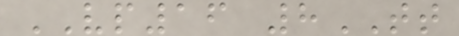VP16 8TT
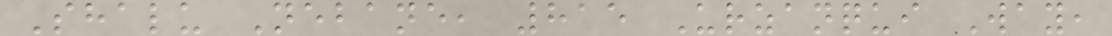Shalu Nebane, 815 Urzanqui Way,
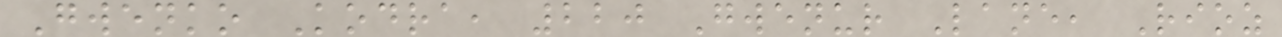Gwenko Kodra, 220 Gwenur Lane, Rioz
